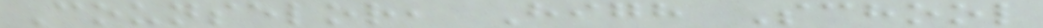Counselor, High School
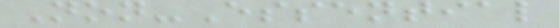Non-Essential
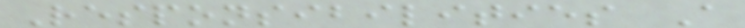Responsibilities A
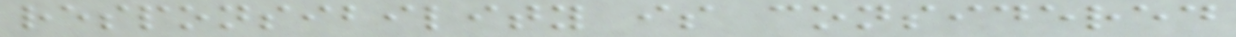responsibility is considered
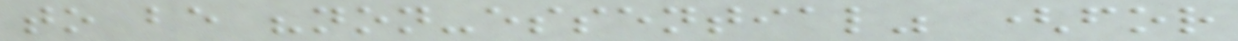to be "non-essential" (for
